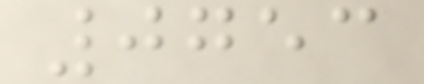0753
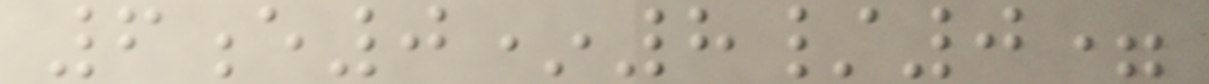6e0*8/0=
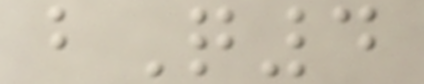bQ4
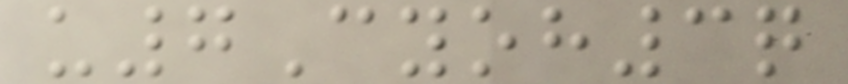u7Cyoh3q
